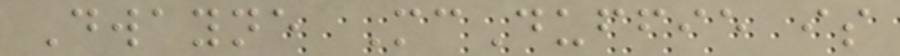Dwayne McDuffie is
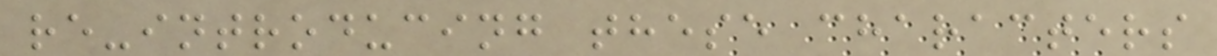re-introducing these characters
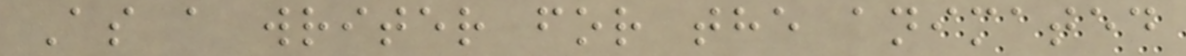As a writer for the animated
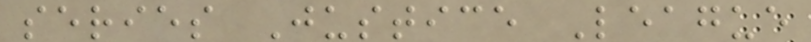series Justice League
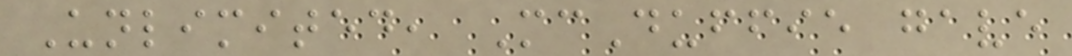Unlimited, McDuffie gave
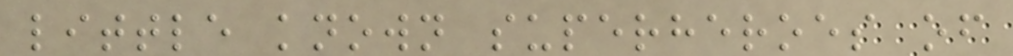little known superheroes of
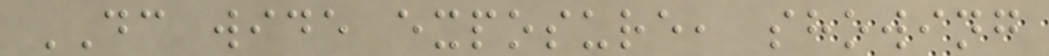DC wide exposure, showing
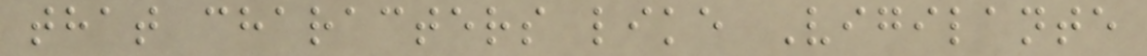that characters like Vigilante
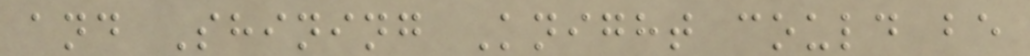and Shining Knight could be
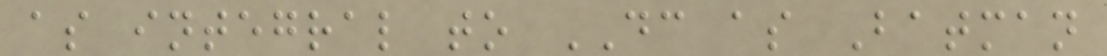as integral to DC as Batman
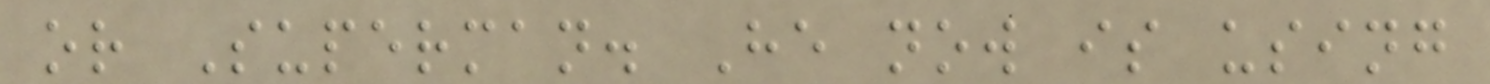or Superman. He now is using
